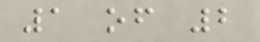1 of 2
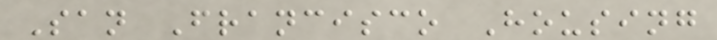San Francisco Housing
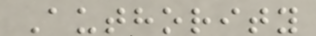Authority
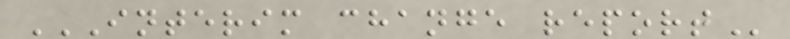INTERIM CHANGE REPORT
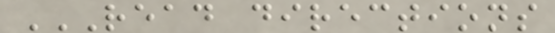READ DIRECTIONS
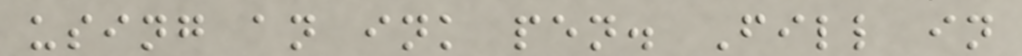using an ink pen. Fill in
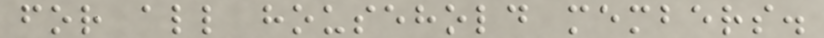for all household members.
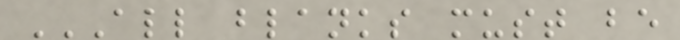ALL BLANKS MUST BE
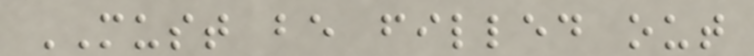MUST be filled out
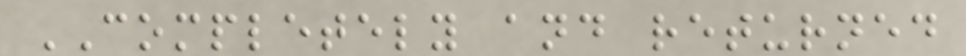COMPLETELY and returned
